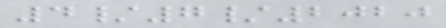4/7/2020
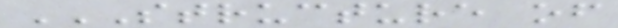STRUCTURE OF
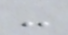-
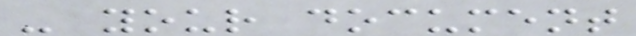- your document
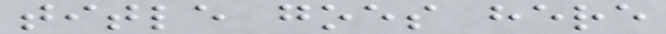title goes here
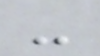-
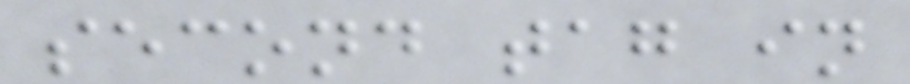second tag in
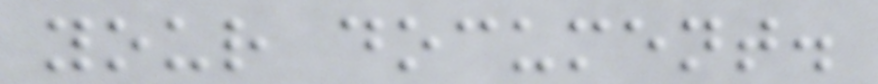your document.
